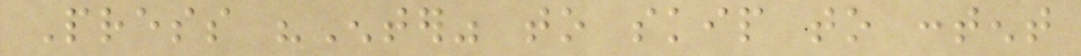Press "Enter" to skip to content
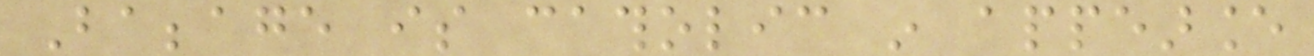Babbage is catholic in appearance
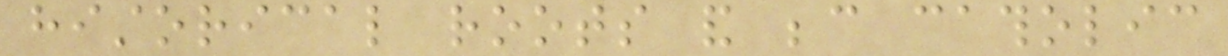historical roots and because catholic
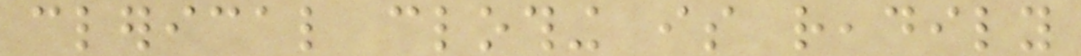clerical clothing is readily
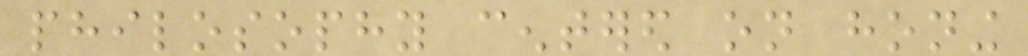philosophy centered on honing
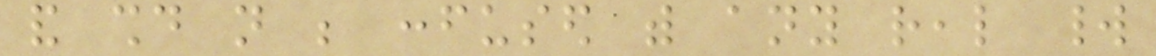and should not be confused with any real world
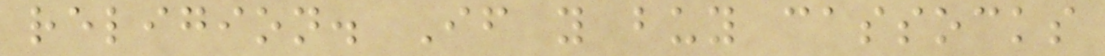religion. If you buy cassocks
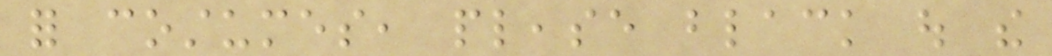for costumes, please black out the
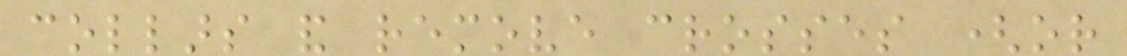collars and remove crosses (or
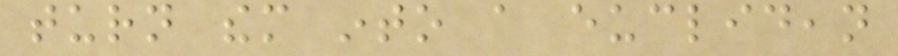turn them into a euclidean
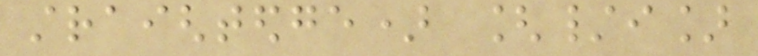straightedge) [/i]
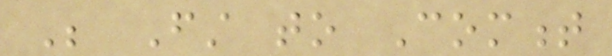Be First to Comment
